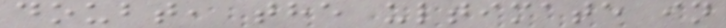doubt, the ultimate in
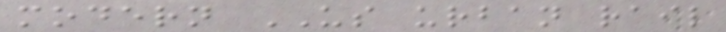modern US urban rail
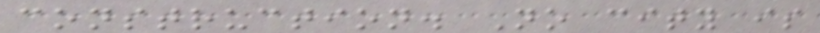construction. No city is
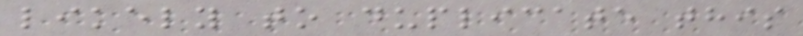likely to duplicate this
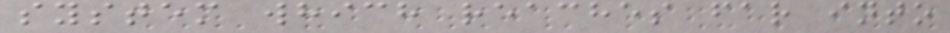system which reaches far into
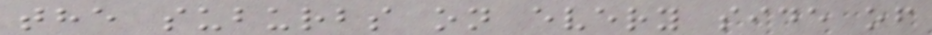the suburbs on every side of
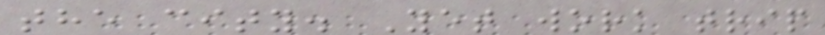the city. Yet work trip
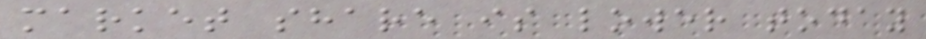market share is lower today
